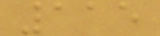115
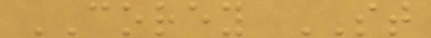COREY ST
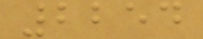2254
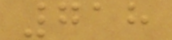718
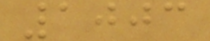1003
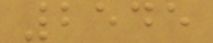2545
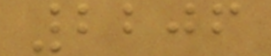2206
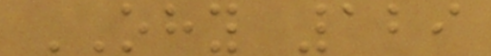OHY 129
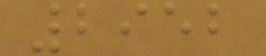2952
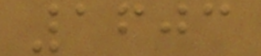1603
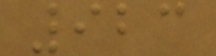923
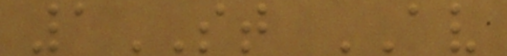1ST AV
